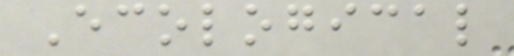Ecological
